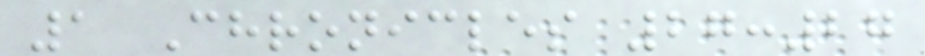1 Chronicles 27:27
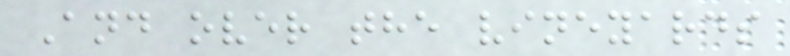And over the vineyards
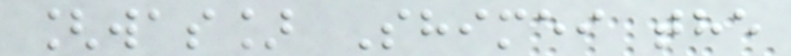[was] Shimei the
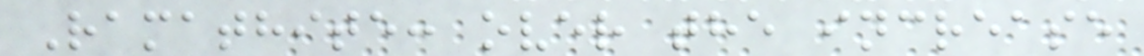Ramathite: over the increase
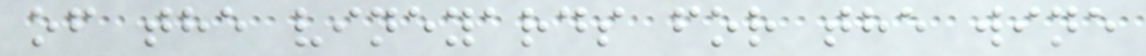of the vineyards for the wine
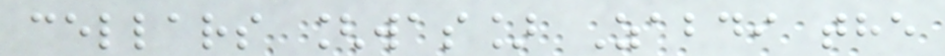cellars [was] Zabdi the
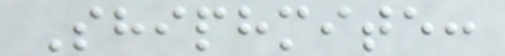Shiphmite:
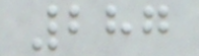287
